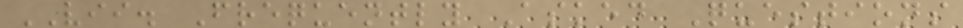VII. Frequently Asked Questions
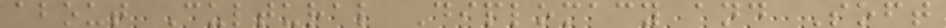about Cultural Diplomacy and Soft
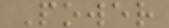Power
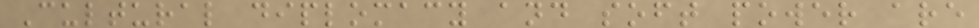Cultural diplomacy and soft power are
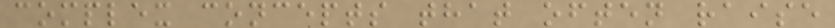complex concepts that often raise
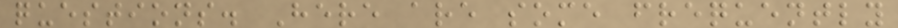questions. Here are some frequently
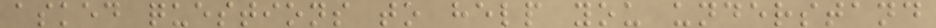asked questions to help you understand
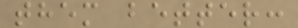them better:
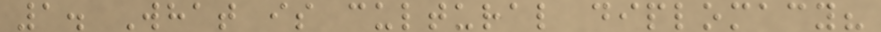1. What is cultural diplomacy?
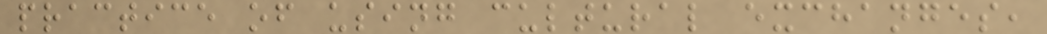practice of using cultural exchanges,
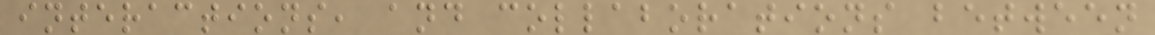interactions, and collaborations between
